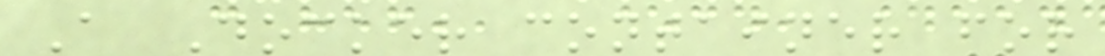A Docker container for
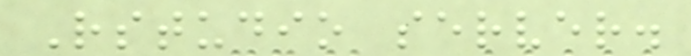Rstudio server.
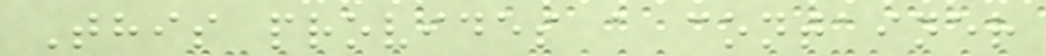This provides a container
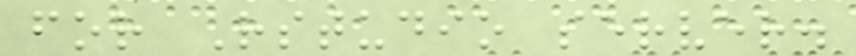for Rstudio server.
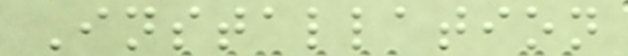Installation
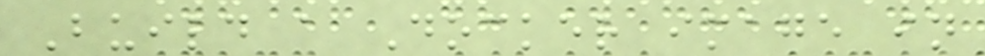Build a Docker image in
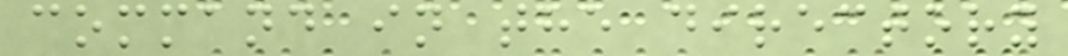command in the directory
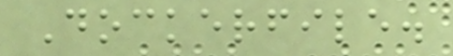Dockerfile.
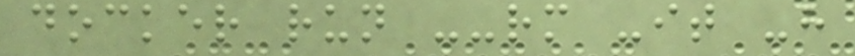docker run --rm -it -h
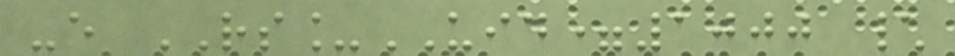-e RS_UID=1000 \
